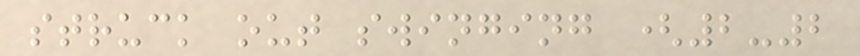struck out swinging (2-2
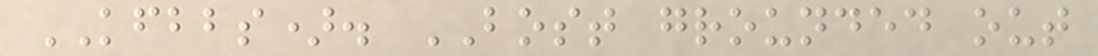KFBBS). BOST grounded out
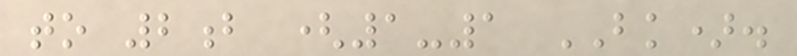to 2b (1-1 BK).
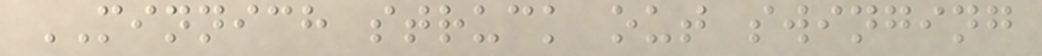MINNICH struck out swinging
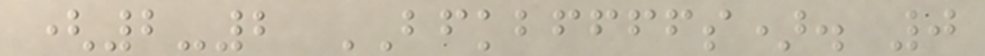(2-2 BFKBFFFFS). 0
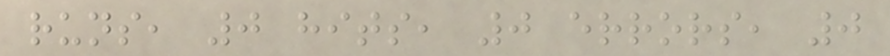runs, 0 hits, 0 errors, 0
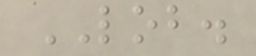LOB.
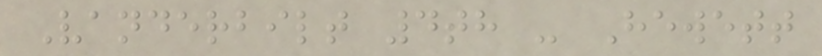Vanderbilt 4th - Hewett
